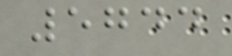5744
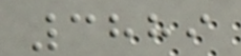3889
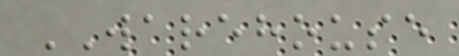WAREHOUSE
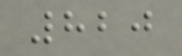820
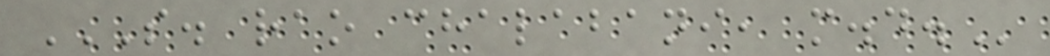S. RAO CHALABANI, M.D.
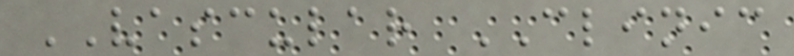VASCULAR CLINIC
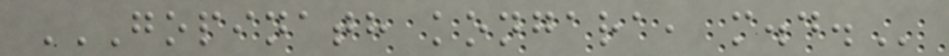GOPINATH KONGARA, M.D.
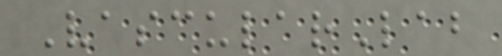VascularLab
